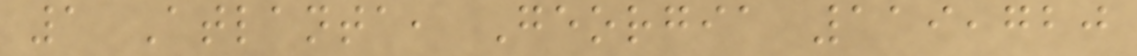1 Atlanta, Georgia 119,720
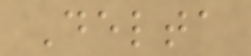Delta
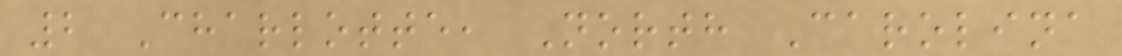2 Charlotte, North Carolina
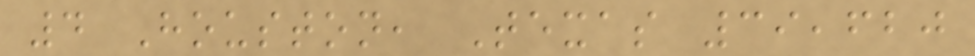4 Houston, Texas 39,620
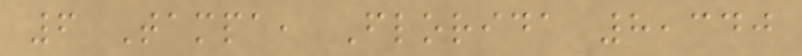6 Tampa, Florida 8,340
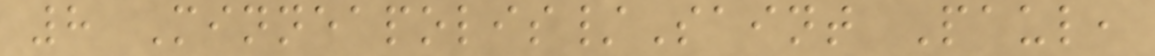8 Minneapolis/Saint Paul,
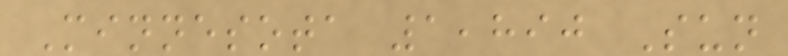Minnesota 1,890 Sun
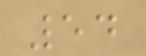54
